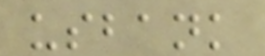usbank
